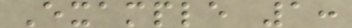Example 1:
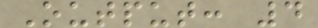Output: 4
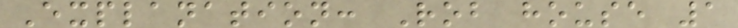Explanation: Rob house 1
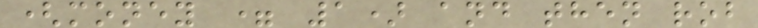(money = 1) and then rob
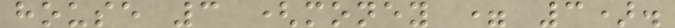house 3 (money = 3).
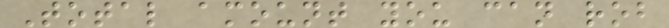Total amount you can rob
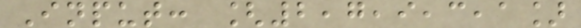Input: [2,7,9,3,1]
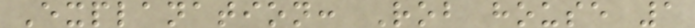Explanation: Rob house 1
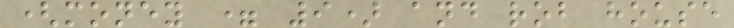(money = 9) and rob house
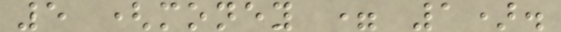5 (money = 1).
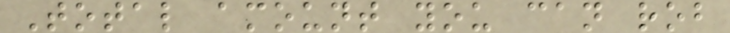Total amount you can rob
